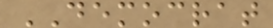DEMOCRAT
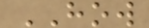HOW
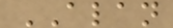ALAN
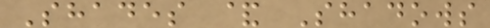Shades & Shadows
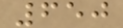650
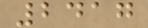2417
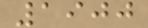1900
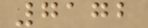7172
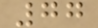77
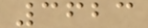3623
